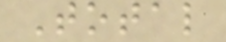Total
